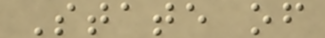State of
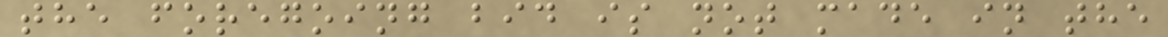the foregoing bid is not made in the
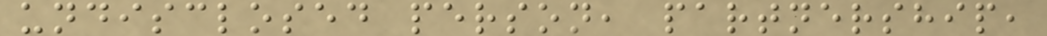undisclosed person, partnership,
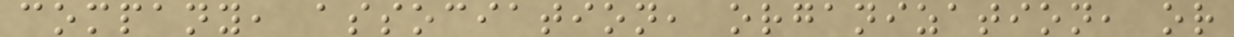company, association, organization, or
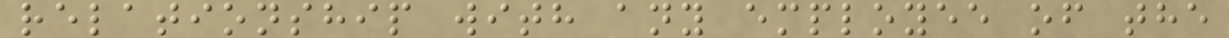relationship with any employee of the
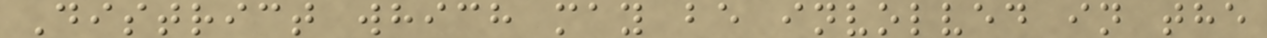District which may be involved in the
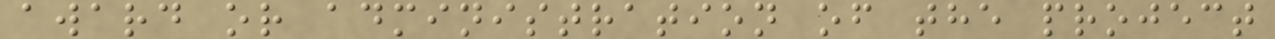award or administration of the project
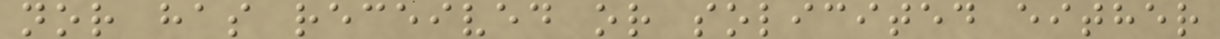nor has received or solicited either
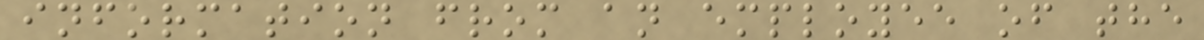information from an employee of the
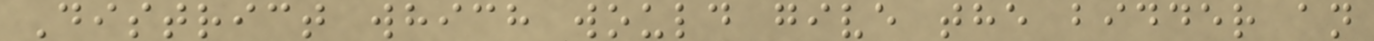District which would give the bidder an
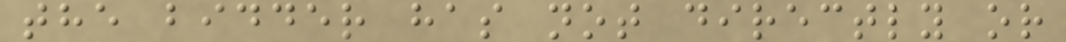the bidder has not directly or
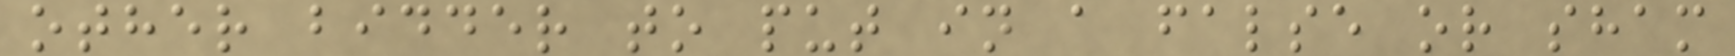other bidder to put in a false or sham
